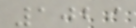1029
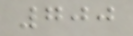700
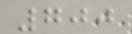700
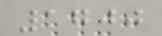1700
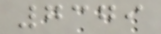7379
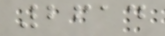2614
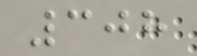308
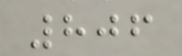806
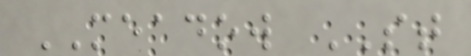MEADOW ST
